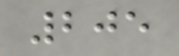205
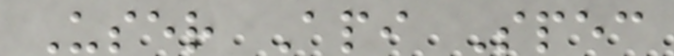User Api Spec
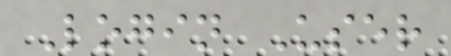Login User
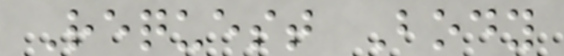Request Body
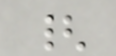{
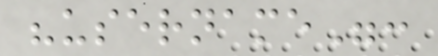"username":
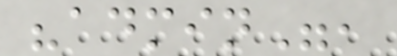"admin",
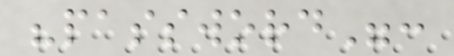"password":
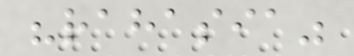"rahasia"
